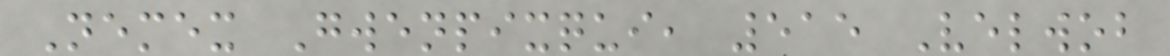Nemex Gwenpixqui, 515 Velwob
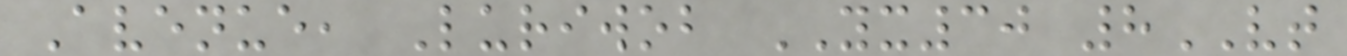Avenue, Luriwob YX30 8VT
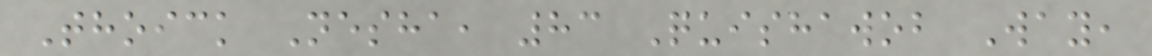Thoick Nesha, 83 Quishawob Way,
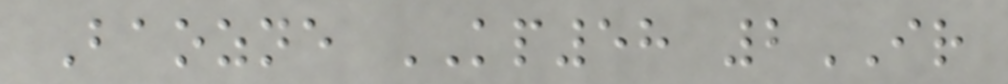Baozne KP58 2IR
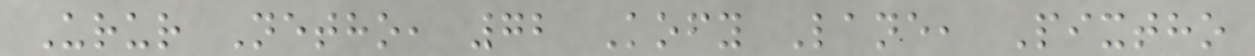Urur Netho, 72 Kofy Lane, Pixtho
